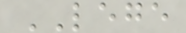LEGE
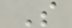S
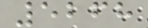5268
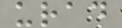urad
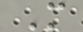M
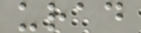urad
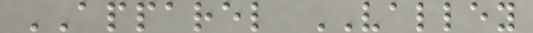APPAREL VALLEY
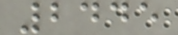2445
